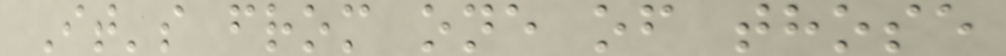It's from one of those
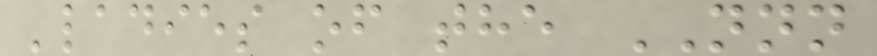'ladies of the NNN
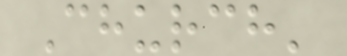Church'
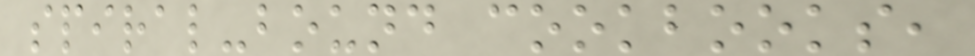spiral-bound cookbooks,
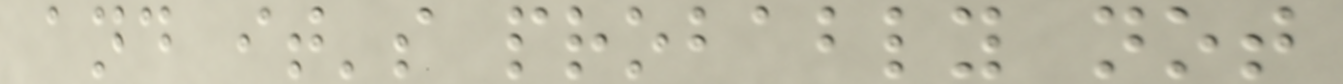and it's probably not
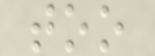too
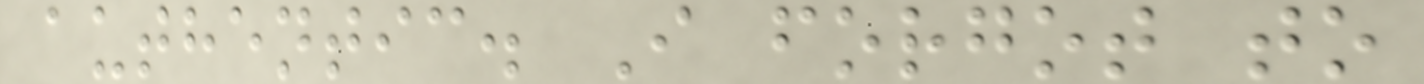authentic. I forgot to
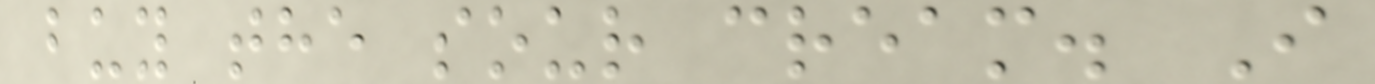buy the sour cream. I
